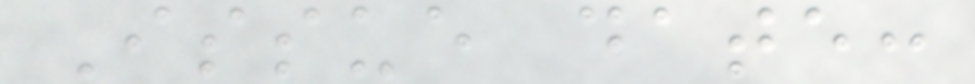Issue date:
